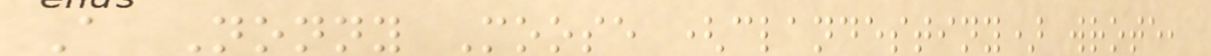A Nonny Moose (clandestiny) wrote,
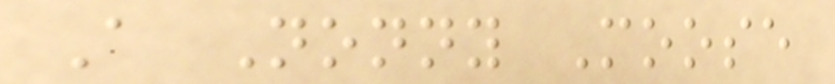A Nonny Moose
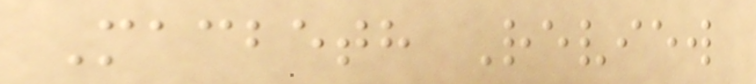Macbeth Review
